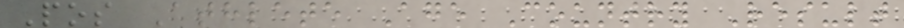Pos Athlete Age Country Result
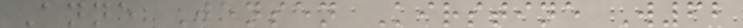Anne Jensen Kirstine W62
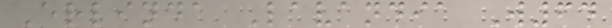Erlinda Lavandia W64
